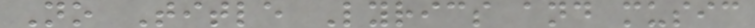No Title Lyrics and music
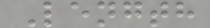Length
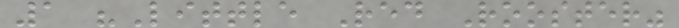1 "Little Red Rooster"
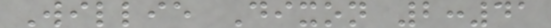Willie Dixon 2:41
